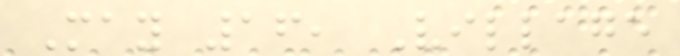May 16, Village
